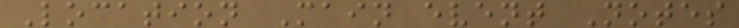Location Main event Notes
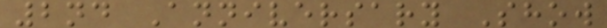2nd Anniversary Show
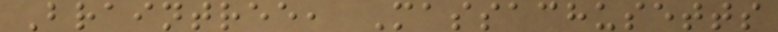Braintree, Massachusetts
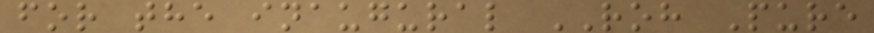for the inaugural ROH Pure
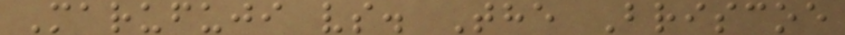Marufuji vs. The Briscoe
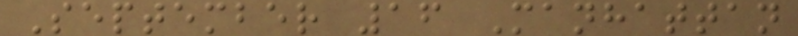September 16 Manhattan
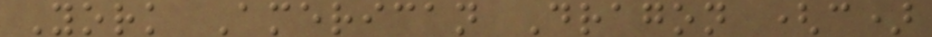York American Dragon (c)
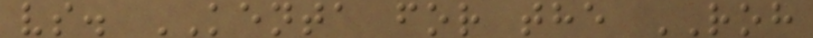vs. KENTA for the ROH
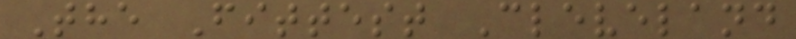The Fittest Cleveland
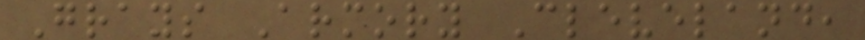Grays Armory Cleveland,
